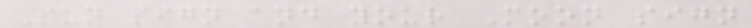Sun sign and your Moon sign
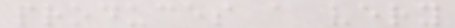produces a very
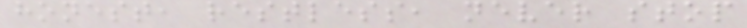honest, restless, never stop
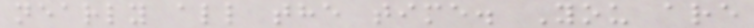nearly all the time. You are
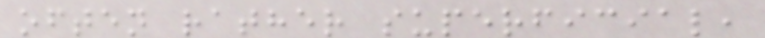often rather superficial,
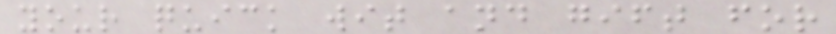your quick wit and gift for
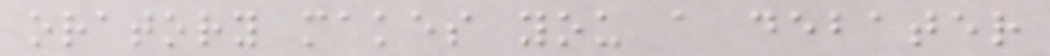oratory makes you a debater
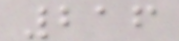216
